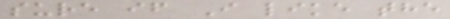sure if I like the
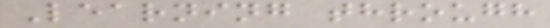Learning through
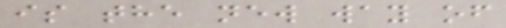is the new way of
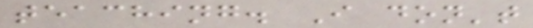teaching. I don't
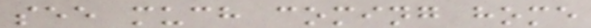see much coming home
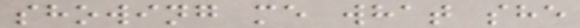showing me what she
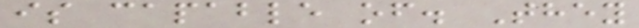is capable of. They
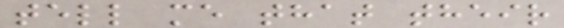tell me that their
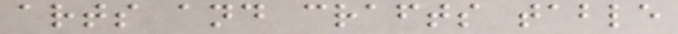arts and crafts table
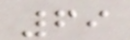69
